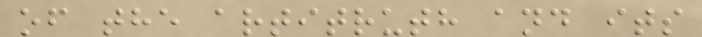of the artitruth and its
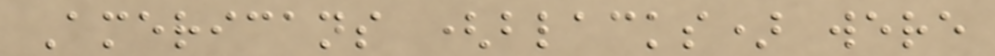Americans (blacks) were
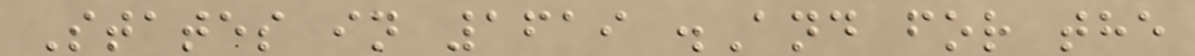States in 1619 .And for the
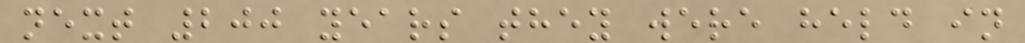next 200 years they were held in
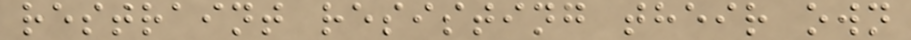restraint resisting their own
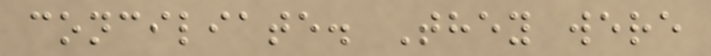conciliate. They were
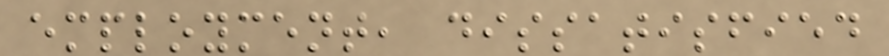employment, dissatisfied
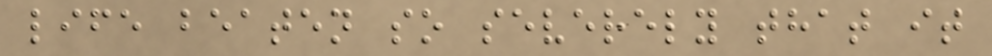life beaten so severely that it
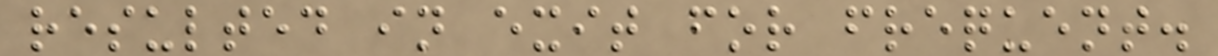resulted in exit for frequent.
